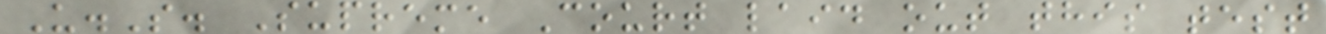U.S. Supreme Court laid out this test
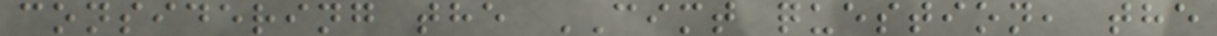considering the CIMT question, the
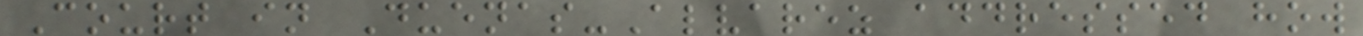Court in Duenas-Alvarez addressed how
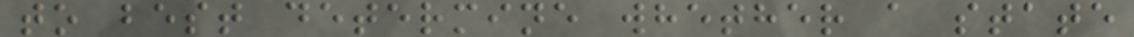to best determine whether a state
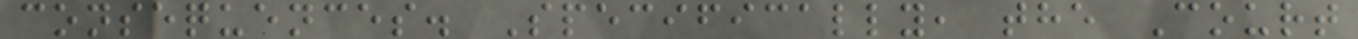consequences. Specifically, the Court
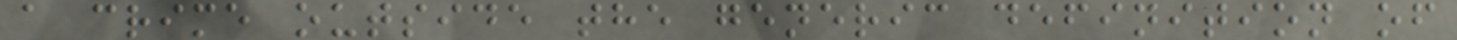a crime outside the generic definition of
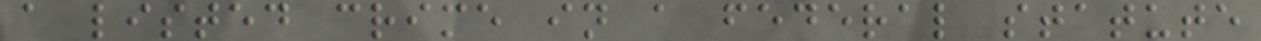a listed crime in a federal statute
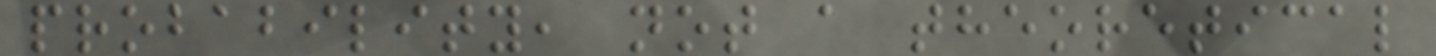probability, not a theoretical
